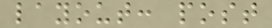layout: post
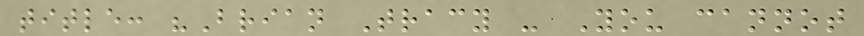title: "Brian Tracy - You cannot
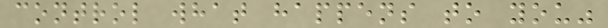control what happens to you"
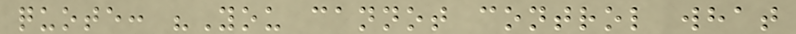quote: "You cannot control what
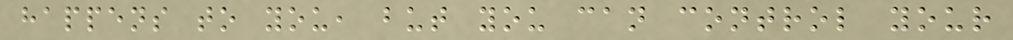happens to you, but you can control your
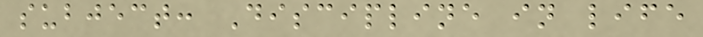subject: Discipline in life
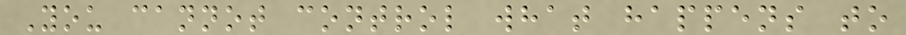You cannot control what happens to
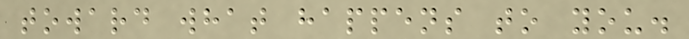toward what happens to you.
